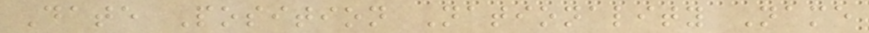Date Position Nationality Name
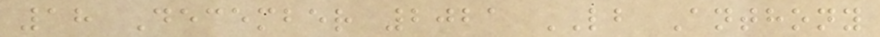18 December 2021 LB Anthony
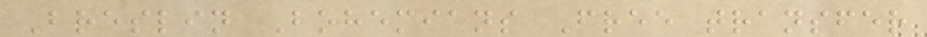Breslin Bohemians Free transfer
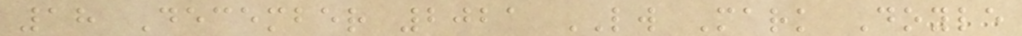18 December 2021 LW Mark Doyle
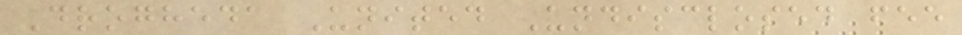Drogheda United Undisclosed fee
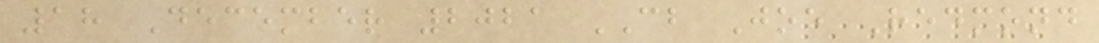18 December 2021 CB Joe Redmond
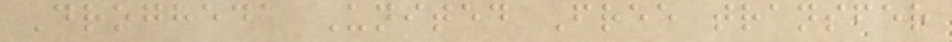Drogheda United Free transfer
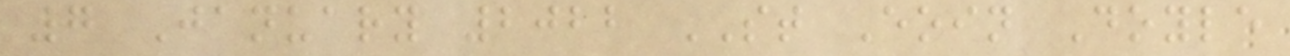7 January 2022 ST Eoin Doyle
